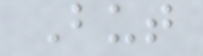But
